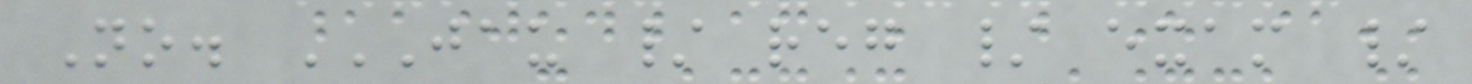No. JAU / REG / EXAM /
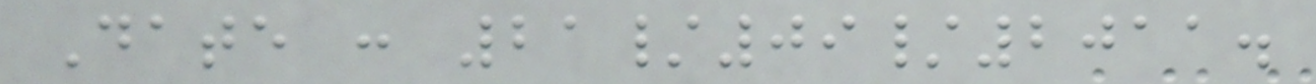Date : 21/09/2011.
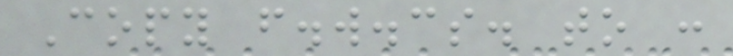Copy f.w.cs. to :
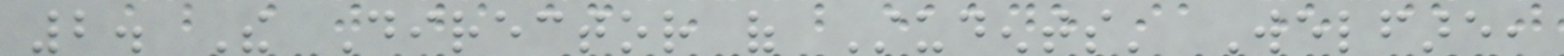2. The Director of Students' Welfare,
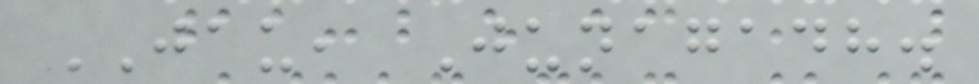JAU, Junagadh.
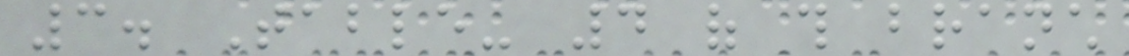3. Table- 4 of this branch
